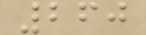260
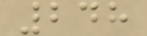248
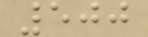500
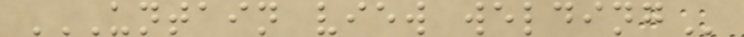UNTAIN VIEW WELDING
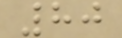80
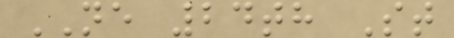NE 24th St
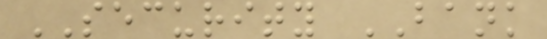SECURITY BANK
